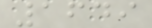1649
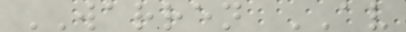WARREN AV
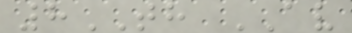8TH AV
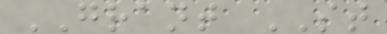GRANT ST
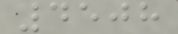4508
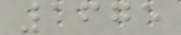1675
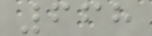668
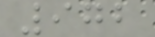972
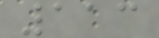113
